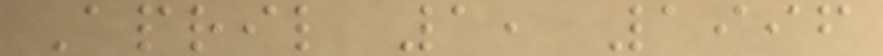April 1, 1996
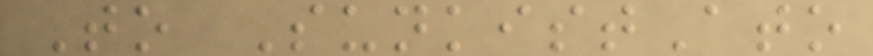To SunkistAto
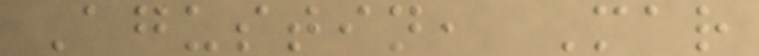Agustin, Mar
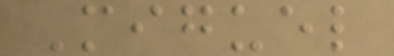Miguel
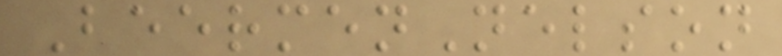BeermenNelson
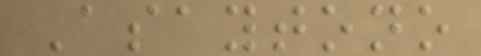Asaytono
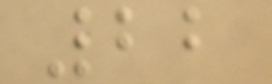22
